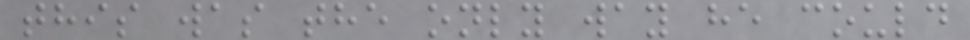this was the only way he could
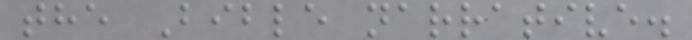the Bible narrative.
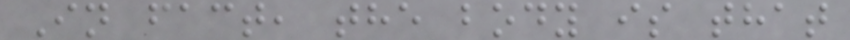In fact, the body is that
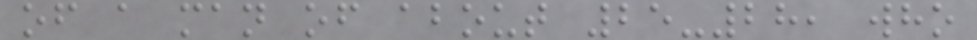of a man of about 25-28, who
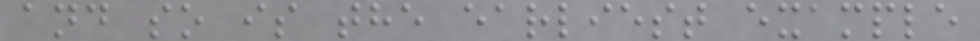and so is the earliest example
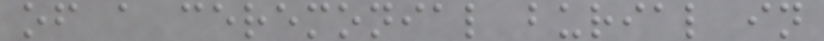of a ceremonial burial in
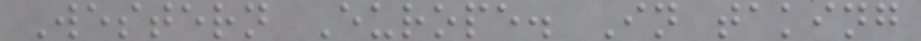Western Europe. In taking
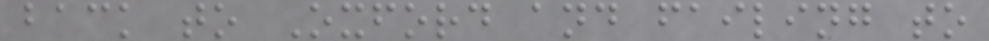back to Oxford and failing to
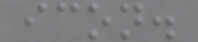icon.
